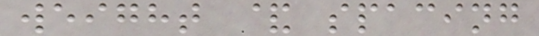weight & spacing
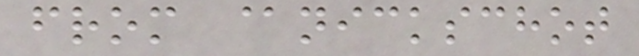from @nickschot
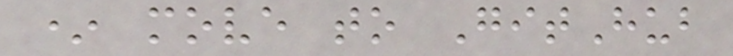* move to GitHub
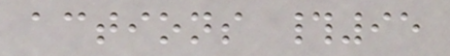actions #95
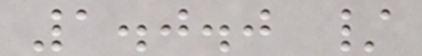1.0.0 /
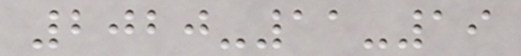2020-11-19
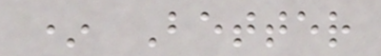* Better
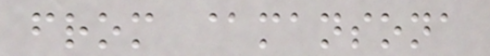from @mansona
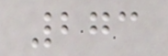273
